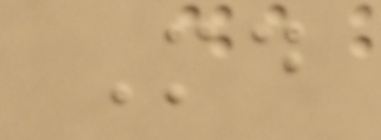Md
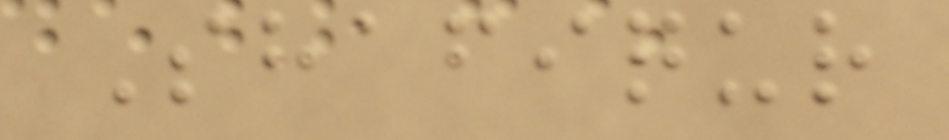Shafiqur
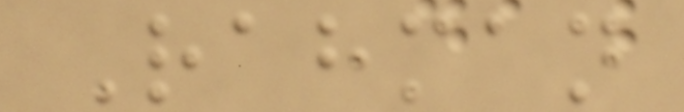Rahman
